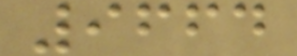9664
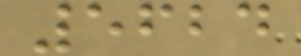5624
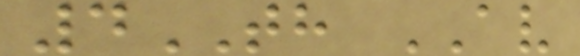4TH AV
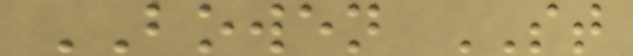BOWEN ST
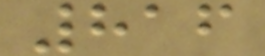816
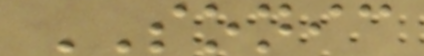SONIC
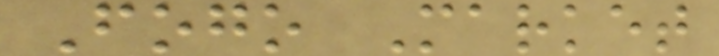Fogo Market
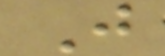J
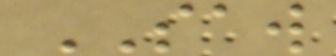SAW
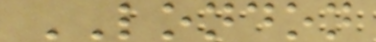LONDON
